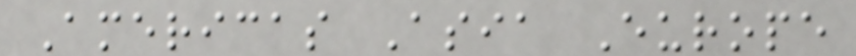Americas Asia Europe
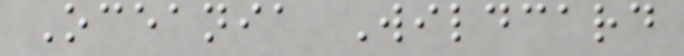Oceania Wildcard
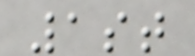1st
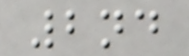2nd
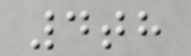4th
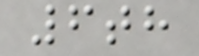6th
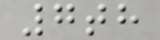7th
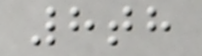8th
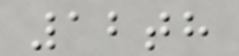12th
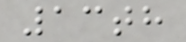13th
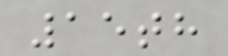15th
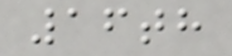16th
